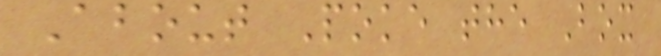About Poke the Box
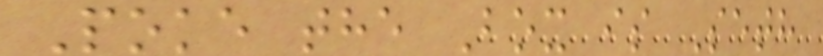Poke the Box is Seth
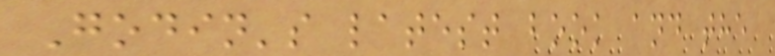Godin's latest book and the
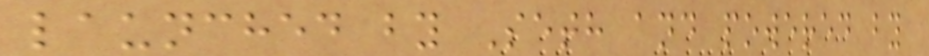launched by Seth and powered by
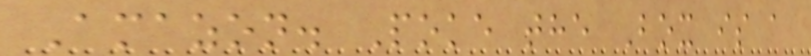Amazon. Poke the Box is a
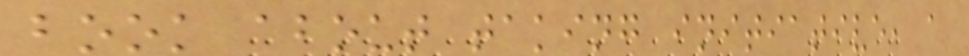book about taking initiative, a
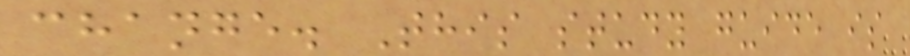change. This study guide is
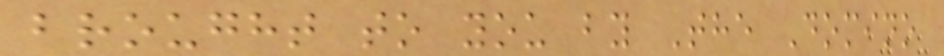brought to you by The Domino
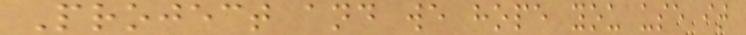Project and we hope you use it
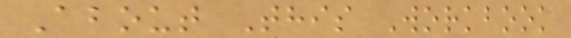About This Workbook
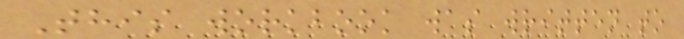This workbook was written to
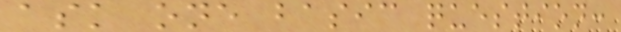ask one basic question:
